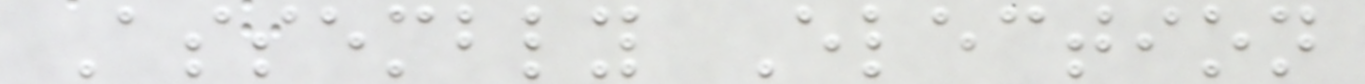Assembly Election
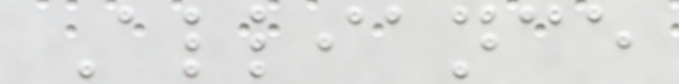Alliance
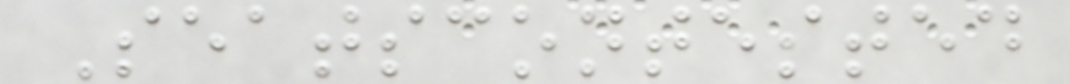Seatscontested
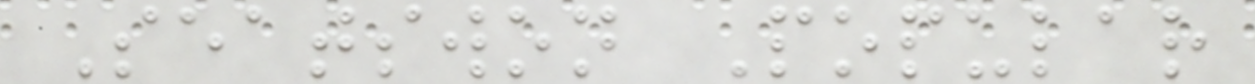Seatswon Popular
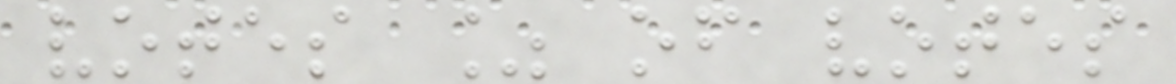votes % of votes
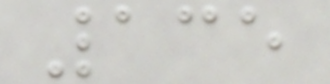135
